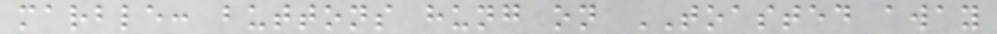marble: buttons hung on TOASTED away
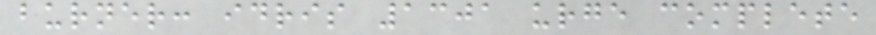burner: idris 1301 urge complete
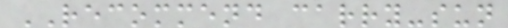RECOMMEND carry-sun
